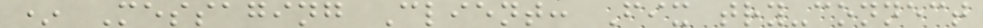* Messaging Client: Fix try-connect
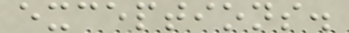exceptions.
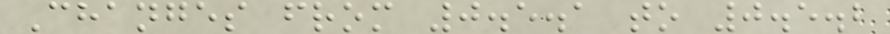Changes from 0.5.1 to 0.5.2
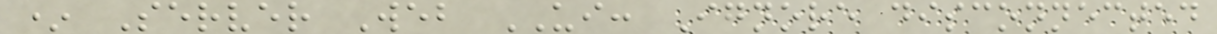* Server Web UI: Ignore disconnected
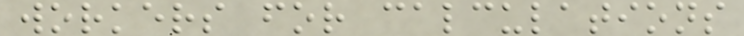workers for calculations
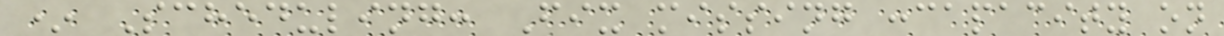* Scheduling: Fix missing :capacity on
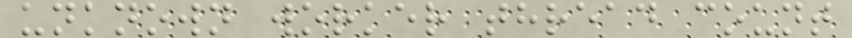unknown worker thread count
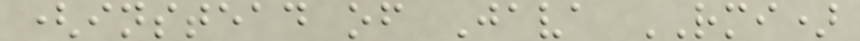(instead of Java RMI)
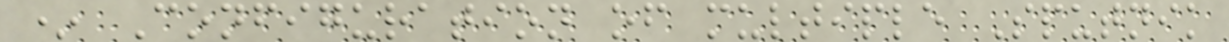* Configuration of multiple Sputnik
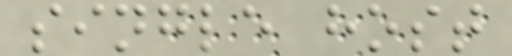single host
